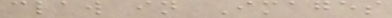claw in Images
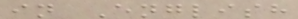in English
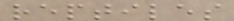reptiles
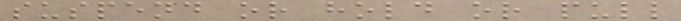suspend or hold or pull
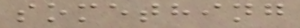something
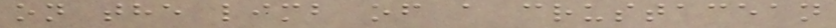on the limb of a crustacean
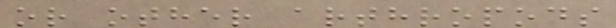or other arthropods
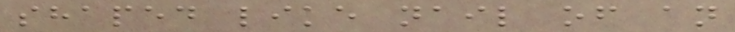shaped like nail of an
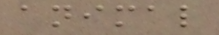animal
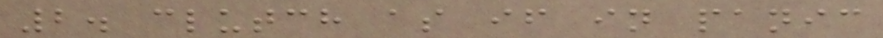2. clutch as if in panic
